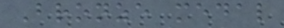Bronze medal
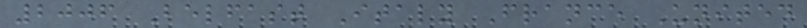2006 Belfast Italy France United
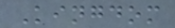Kingdom
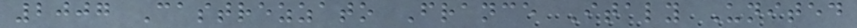2007 Castrezzato France Italy United
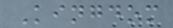Kingdom
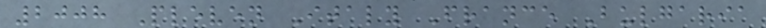2008 Pleven Italy France Bulgaria
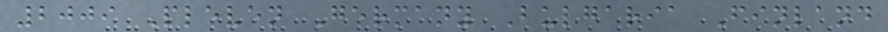2009 Pleven Germany Bulgaria Finland
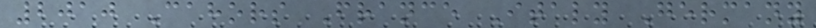2010 Cahors France Italy Germany
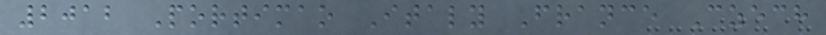2012 Portimao Italy France Czech
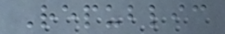Republic
